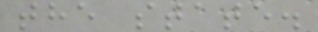the state.
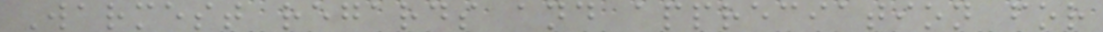Warmest regards and appreciation for
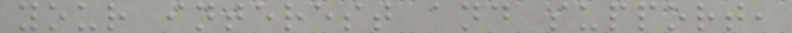your interest and support,
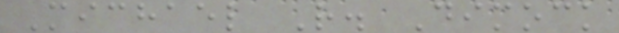Michael R. Dimock
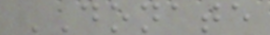DONATE
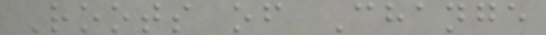Roots of Change
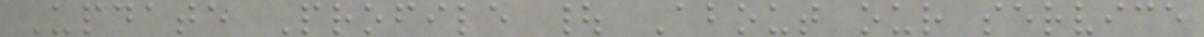Update Profile | About our service
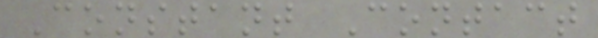Constant Contact
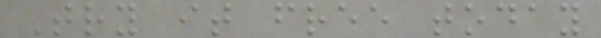Try it free today
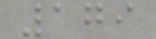179
